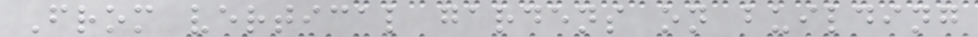From vertical gardens on building
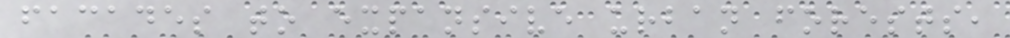facades to expansive urban forests,
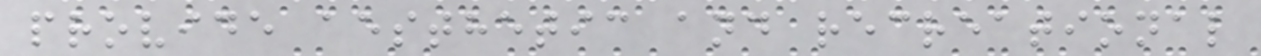provide aesthetic and recreational
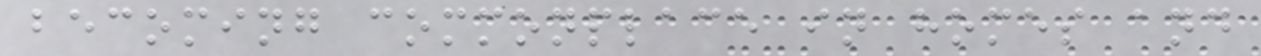becoming commonplace in homes and
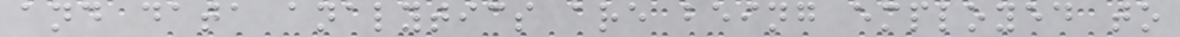and data analytics are being employed to
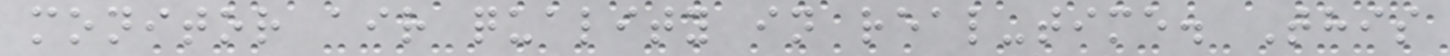monitor air quality in real-time. This
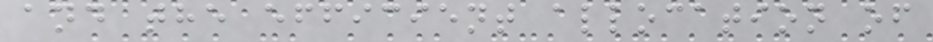and the efficient allocation of
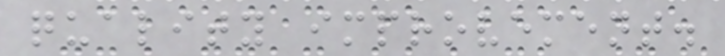quality improvement.
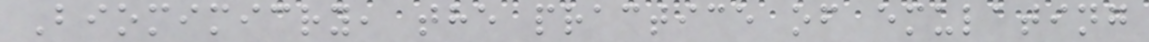Biomimicry, the practice of emulating
